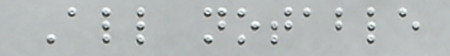All notable
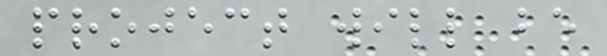project will be
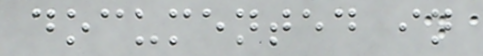documented in
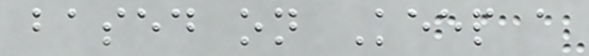based on Keep a
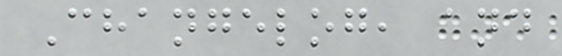Changelog, and
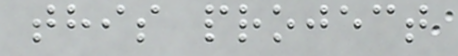this project
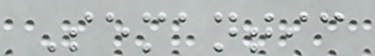Semantic
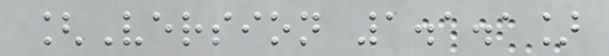[Version 1.1.1]
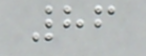86
